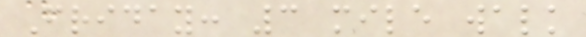Friday: 3 mile walk
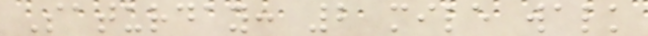Saturday: 2 mile walk
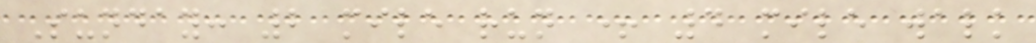Sunday: 2 mile run + 4 mile walk
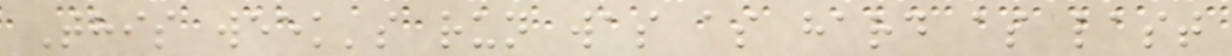This week's run was as hard as last
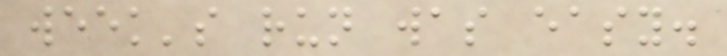week's run was easy.
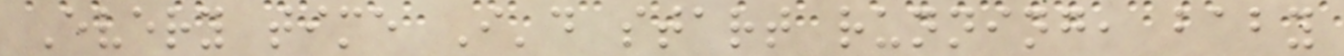Every time I'd start running, baby
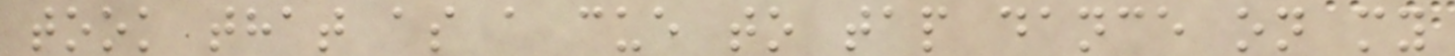took that as a cue to tap dance on my
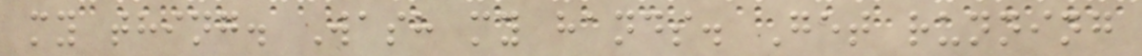my thing. Wash my hands. Get running
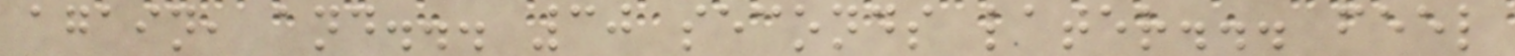again, and... 30 seconds later... feel
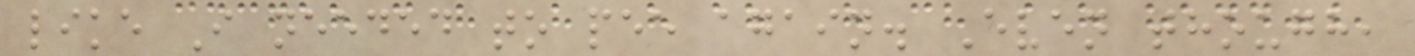like I needed to pee again. Even though,
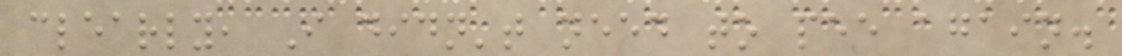clearly, I didn't need to pee again.
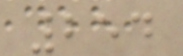254
